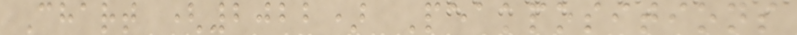Chart (2022) Peakpositions
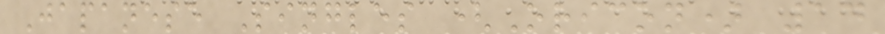Japanese Singles (Oricon) 14
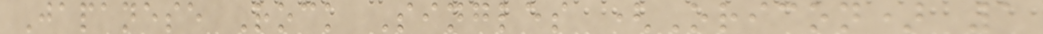Japanese Rock Singles (Oricon) 1
